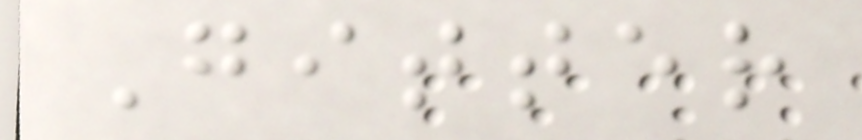Gitter
